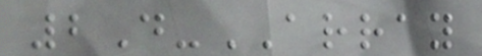2D-ARRAY
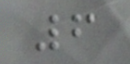6
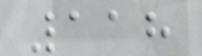118
